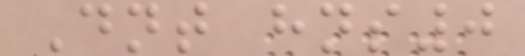Dnt hns0
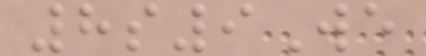8s9We
